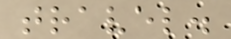travel.
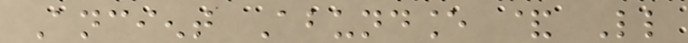Ancient Abundance & Little
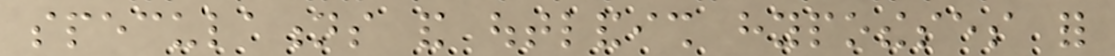speculations and outlandish hypotheses for
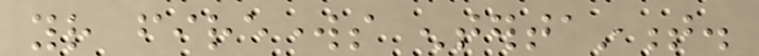your fireworks entertainment.
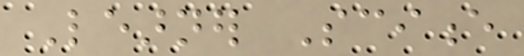Learner Science
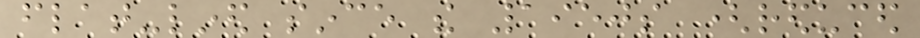flat-lined since the 1950s (reduced
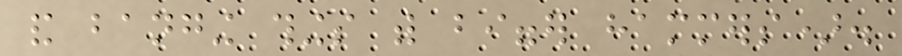and banging things with bigger hammers).
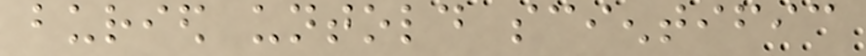buried untold scientific
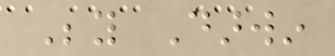Beyond Darwin
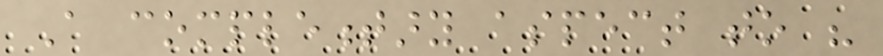A complementary aspect to his
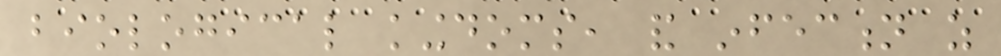biological kingdoms, and infection as
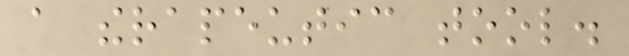a therapeutic tool.
